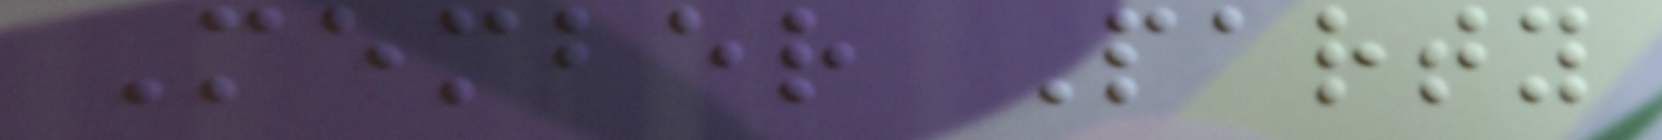Member Party
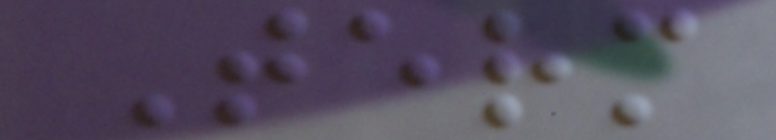Term
